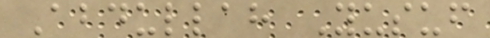Abdullah Yusuf
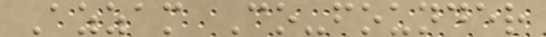Azzam Co-founder
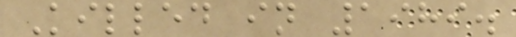Killed in 1989.
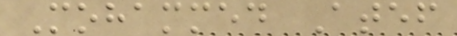Mohammed Atef
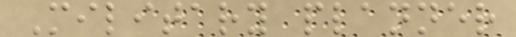Military planner
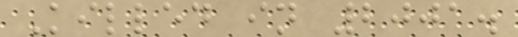Killed in 2001.
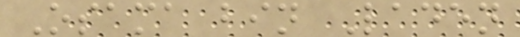Osama bin Laden
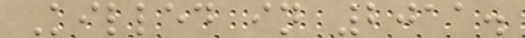Killed in 2011.
